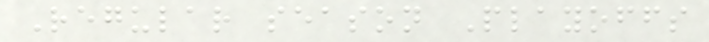Regular season Playoffs
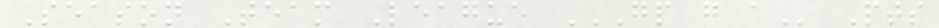Season Team League GP G A Pts
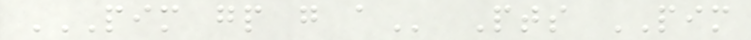PIM GP G A Pts PIM
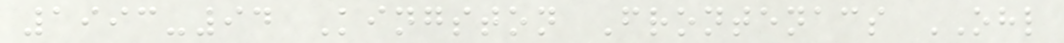1993-94 Kingston Frontenacs OHL
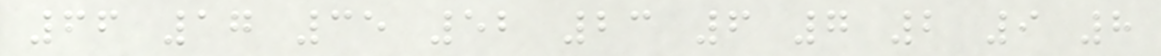66 17 35 52 23 6 7 2 9 8
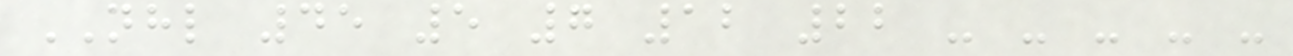NHL 45 5 7 12 22 - - - - -
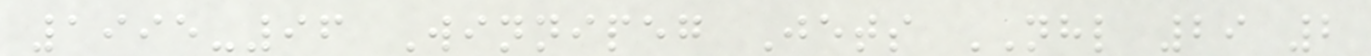1995-96 Winnipeg Jets NHL 29 2
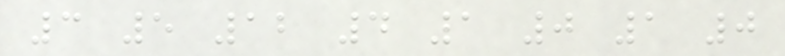3 5 12 4 1 0 1 0
